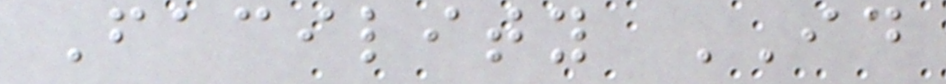Facility ID
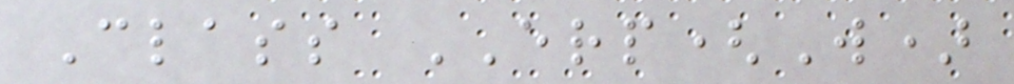Class ERP(W)
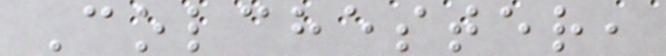Colchester,
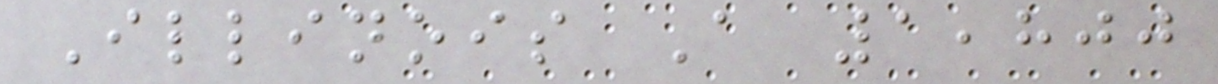Illinois A 1,800
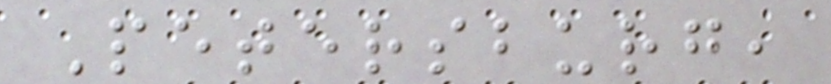Petersburg,
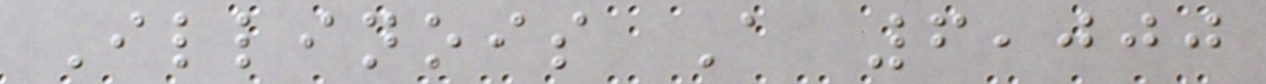Illinois A 6,000
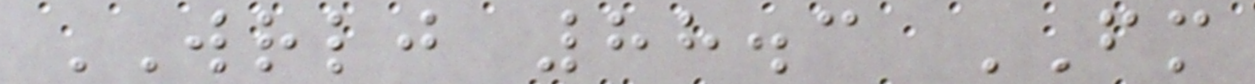WRLJ 88.3 FM
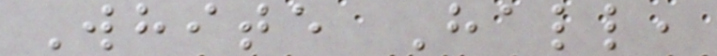White Hall,
